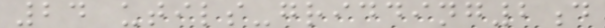24 utils-gridding2d
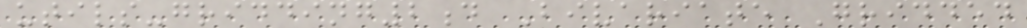utils-gridding2d Bivariate Gridded
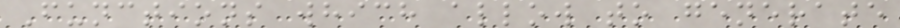Functions which allow to generate
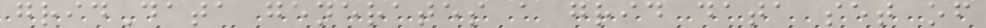gridData generates a grid data set of
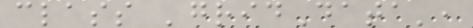class 'gridData',
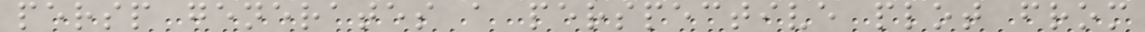persp generates a perspective plot from
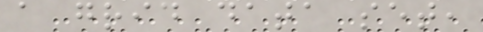a grid data set,
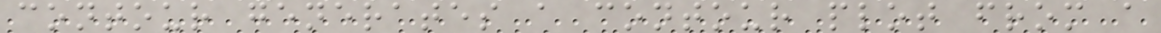contour generates a contour plot from a
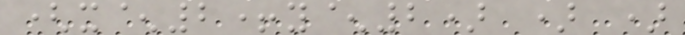(x^2+y^2) ) )
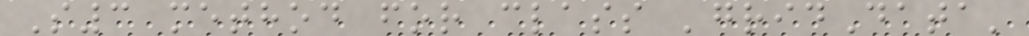S3 method for class 'gridData'
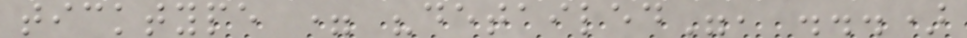ticktype = "detailed", ...)
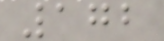172
